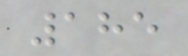185
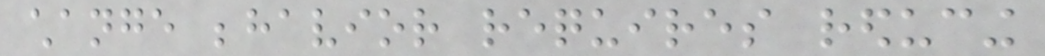change behavior requires reducing
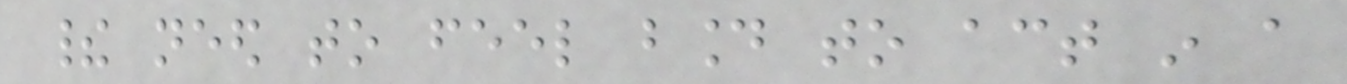their need to feel bound to act in a
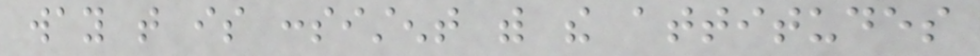way that is consistent with the attitudes
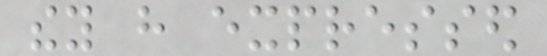they have expressed
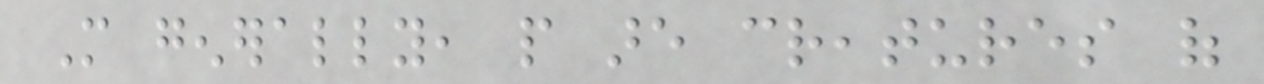More generally, people are creatures of
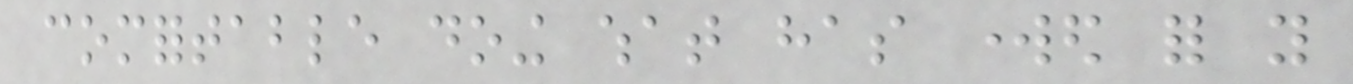comfortable doing what has worked for you
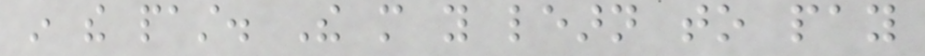in the past. The more you learn to pay
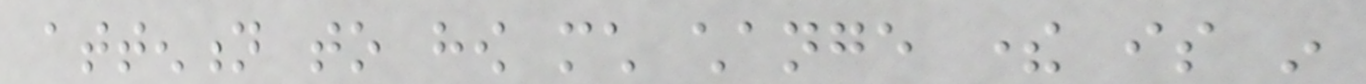attention to how much change there is in
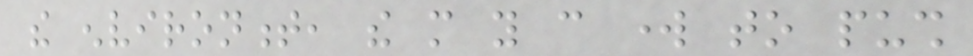the environment, the more you can work to push
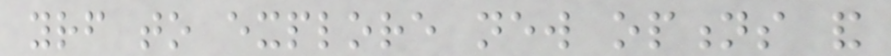yourself to explore new options and
